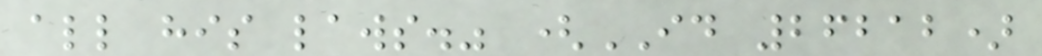all his laws." (ID 26212)
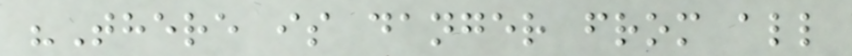"There is danger from all
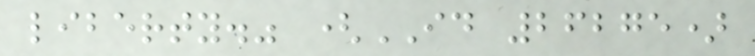liberty." (ID 26275)
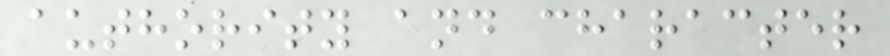authority and character
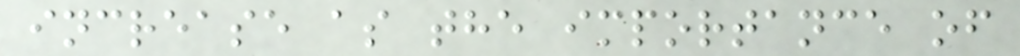increase as the importance of
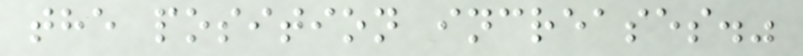the position increases."
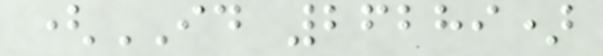(ID 26289)
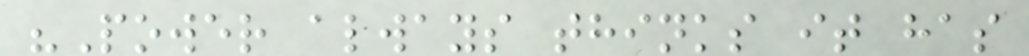"Power always thinks it has
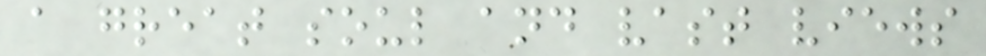a great soul and vast views
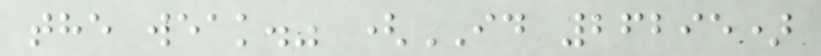the weak." (ID 26295)
